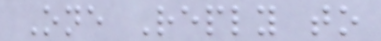One Reply to
